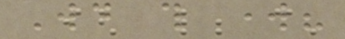Would this work?
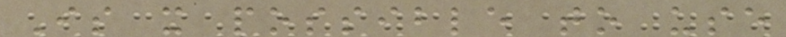Is it possible to use
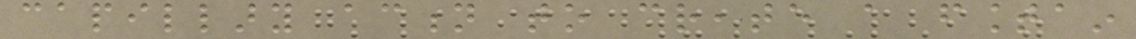capillary action to create a fountain
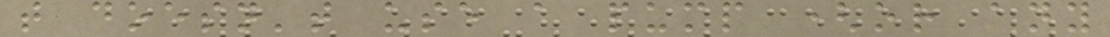that doesn't use a pump (or any
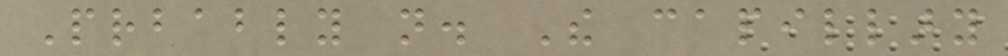Prbably not. The capillary
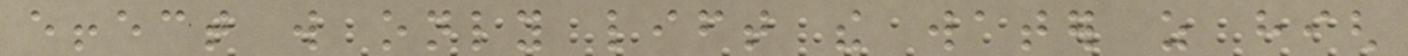effect will only lift the water as high
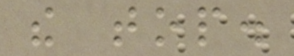the top.
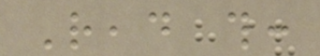Read this:
